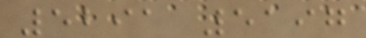5291 5197
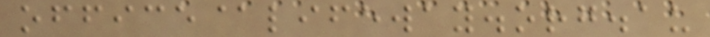office@lifeway.org.au
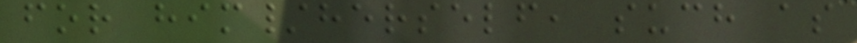for him/herself, such as
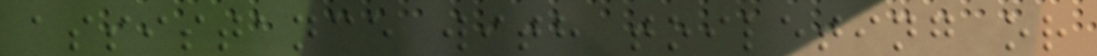assistance with toileting or
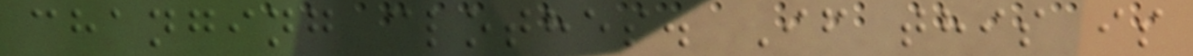changing clothes. If this is
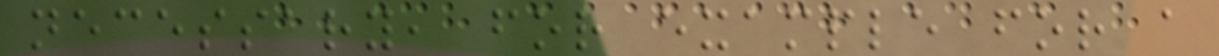necessary, for example for a
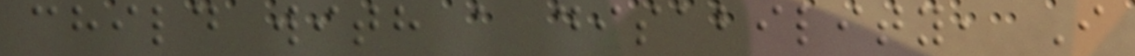child with a disability, I
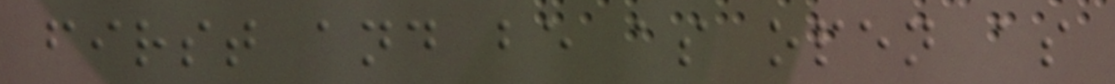first and be as open as
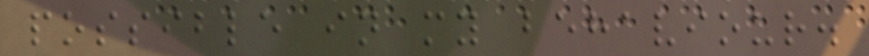possible in my behaviour.
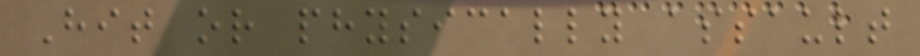Hit or physically assault
